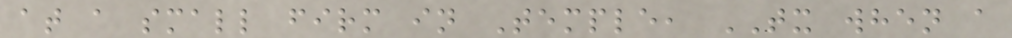at a small firm in Temple, TX when a
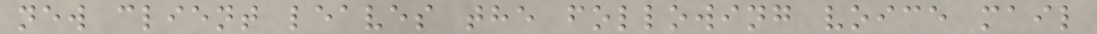new client leaves the following voice mail
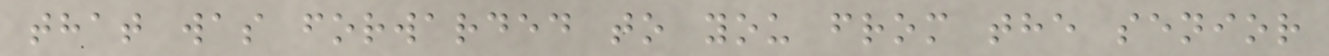that was forwarded to you from the senior
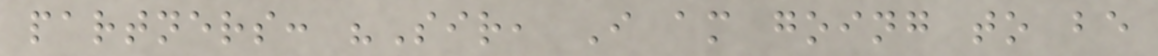partners: "Sir, I am going to be
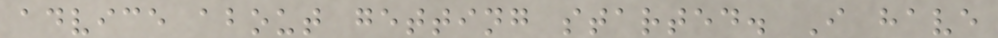advice about getting started. I have
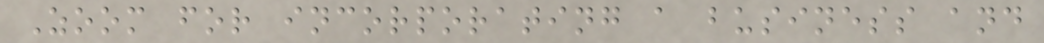Zoom for incorporating a business and
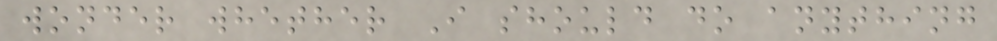wonder whether I should do anything
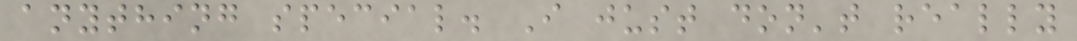anything special. I just don't really
